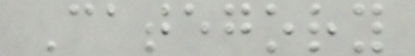Category
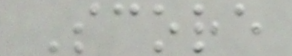Score
